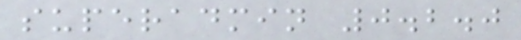superadmin 0.2.0
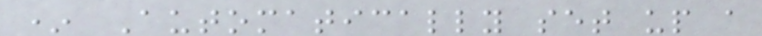* Automatically set up a
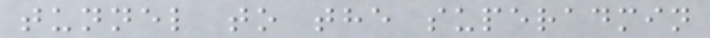tunnel to the superadmin
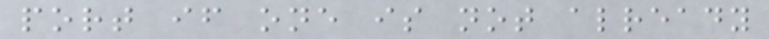port if one is not already
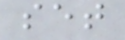set
